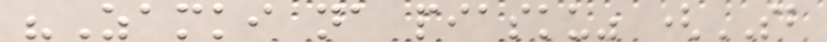"Zamki na piasku" (SB
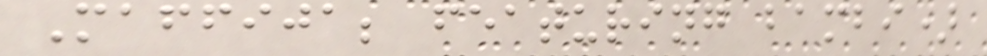Maffija; featuring bambi)
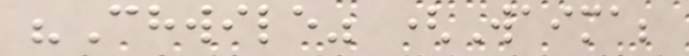"Chwile" (Waima;
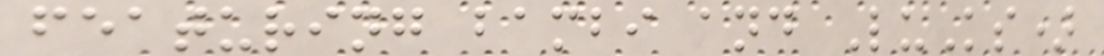featuring bambi and LuKs)
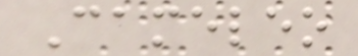Cameleo
